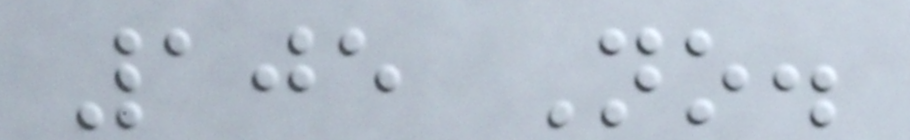105 No.
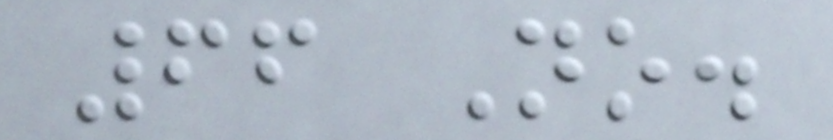66 No.
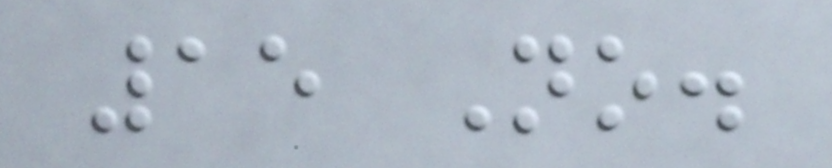15 No.
